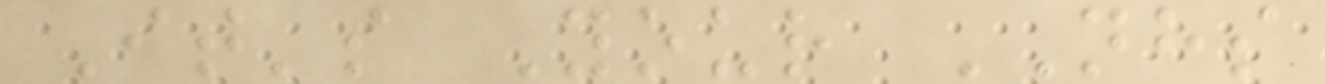It's Your NHS
